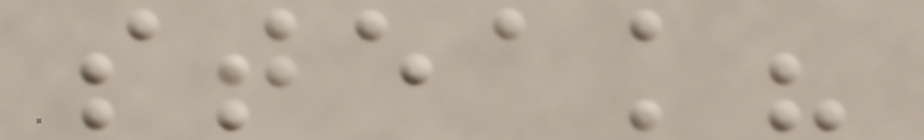steak?
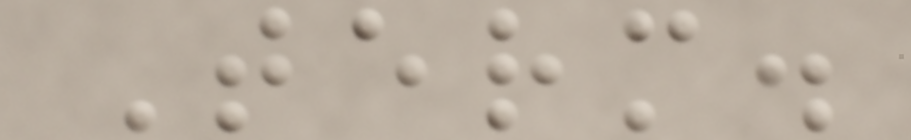Term.
